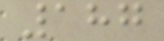187
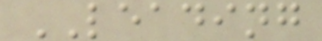LEADING
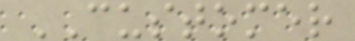CUSTOMER
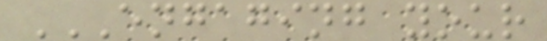ENGAGING YOUR
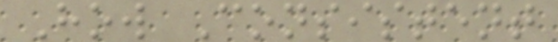How Consistent
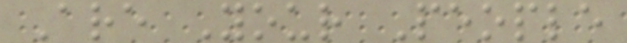Are Your People
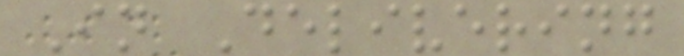In Delivering
